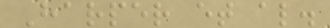Harper et al.
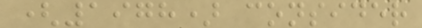(1978) consider
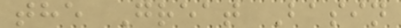the Great Basin
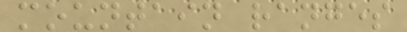mountain ranges
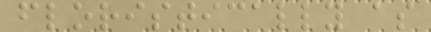floristically as
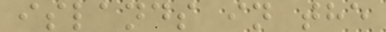islands in the
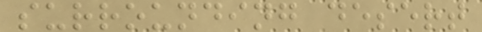surrounding desert
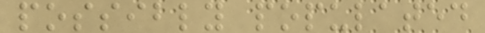possibly populated
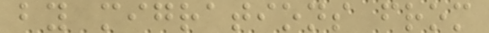by migrations from
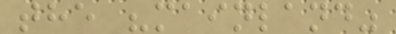the "mainland"
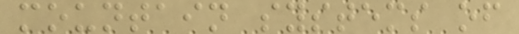mountain systems of
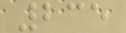235
